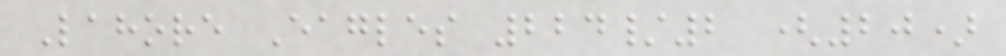Lahore Eagles 224/2 (20)
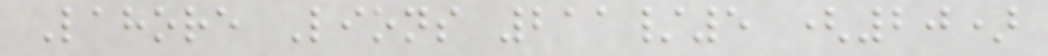Lahore Lions 211/5 (20)
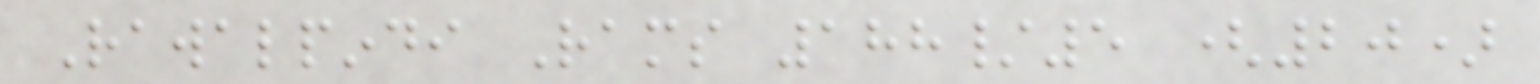Rawalpindi Rams 188/5 (20)
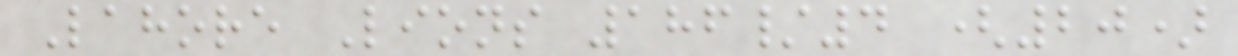Lahore Lions 186/4 (20)
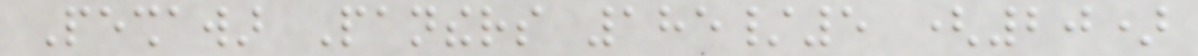Peshawar Panthers 185/5 (20)
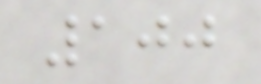100
